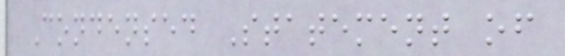Condensed Statement of
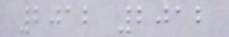2012 2012
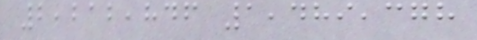2,212,846 1,489,378
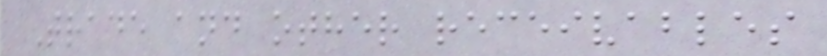Trade and other receivables
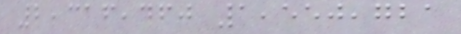2,316,460 1,550,721
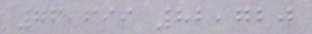76,699 82,720
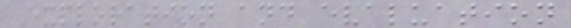Exploration and evaluation
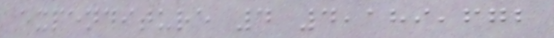expenditure 4 4,189,672
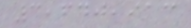3,640,913
